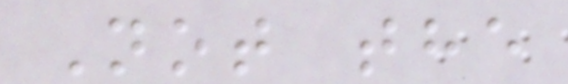Not the
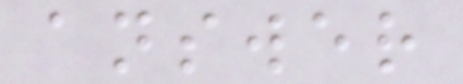answer
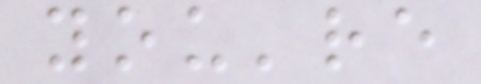you're
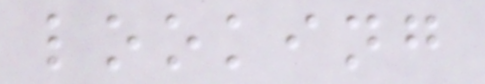looking
